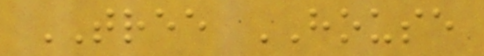TREE HOUSE
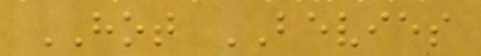HOT BEVIES
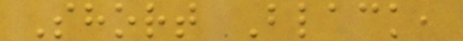Short Black,
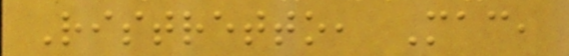Ristretto, Mac,
